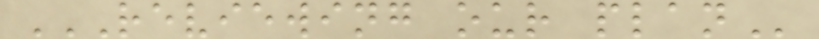REVIEWING OUR PLAN
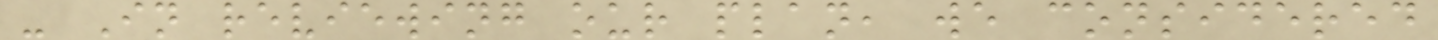- In reviewing our plan, we considered
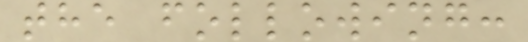the following:
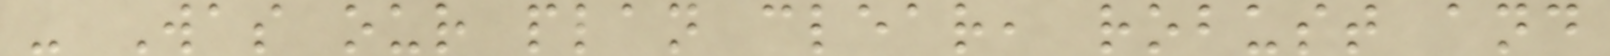- Was our plan clear, robust and
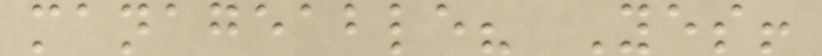manageable? Yes!
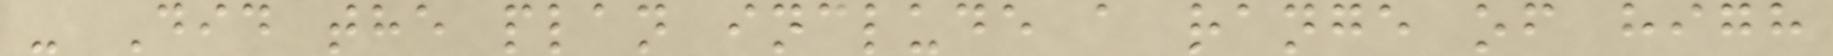- Did the plan include a range of high
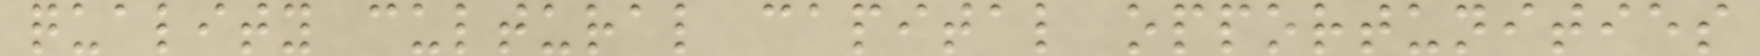quality cultural capital opportunities
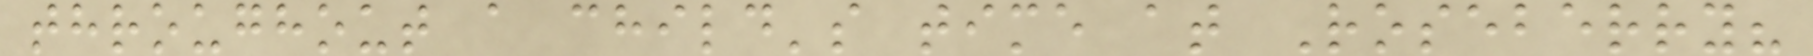throughout a child's time at Roseberry?
